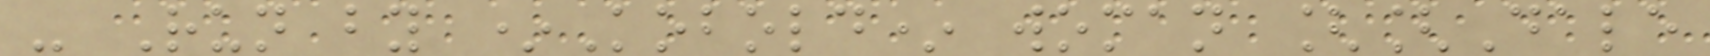- Run by *Kobold* woman [[Dale
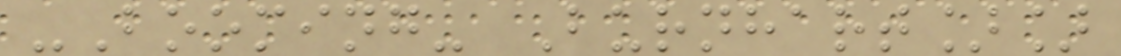-Booming- Burnhart]]
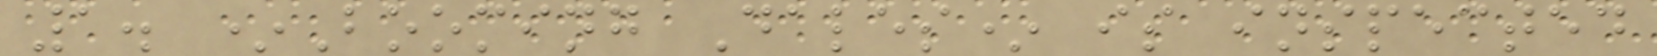1. *Booming Dales* is inspected
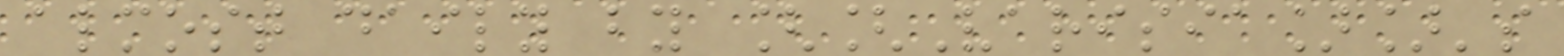almost daily by [[Varisia]]'s
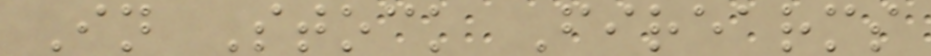In Stock Firearms
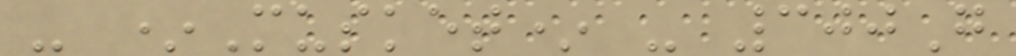- *Musket* - 300G
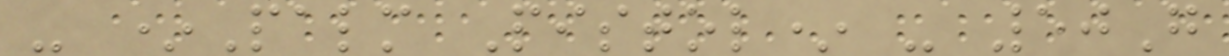- *Palm Pistol* - 50G
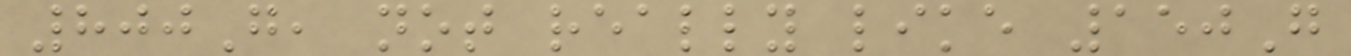800G, not really like 150G
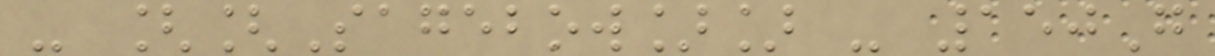- [[Sagebow]] - 150G
